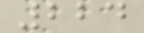224
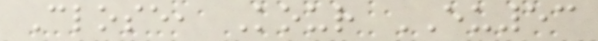Close, Kour EU53
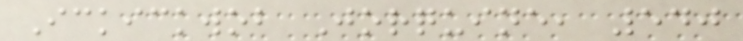Ickickwob Jorquine, 540
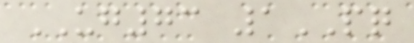UG73 1PQ
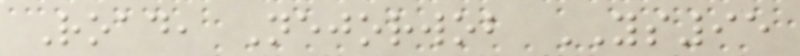Road, Nejorwob YS95
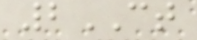2CT
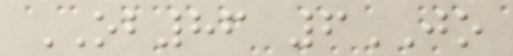OB86 6JO
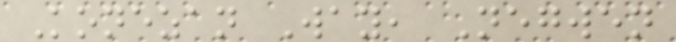Konezan Way, Negwen
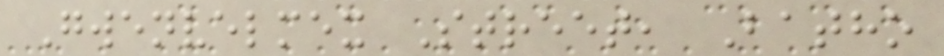Gwenvelmex Street, Batho
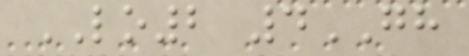LO2 4GH
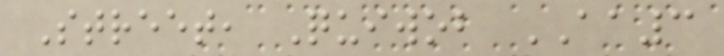Street, Quiwob AA3
